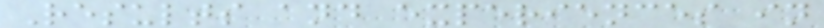Results and experiences in
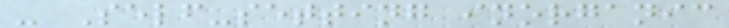- Self-setting inorganic
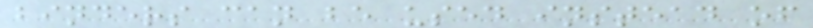binders can be used instead of
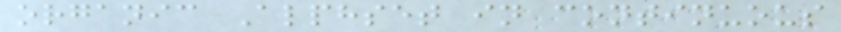organic Alphset in continuous
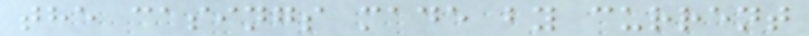the casings made by current
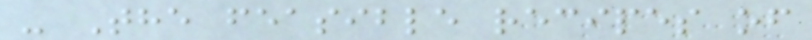- The feasible recipes of
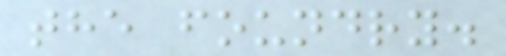the foundry.
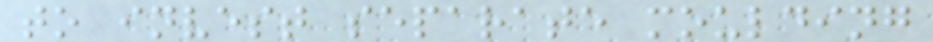to invest separate moulding
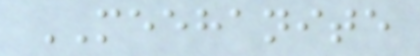MEEHANITE
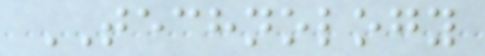TECHNOLOGY
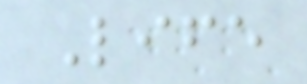Life
